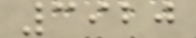3920
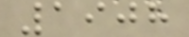1908
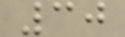30
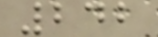242
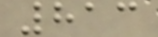813
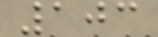103
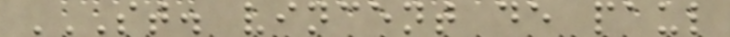ST. VINCENT DE PAUL
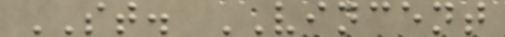ST. VINCENT
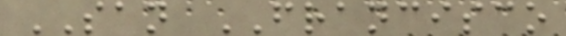SAN FRANCISCO
